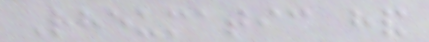Rheumatic hand
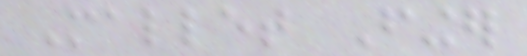Mallet Finger
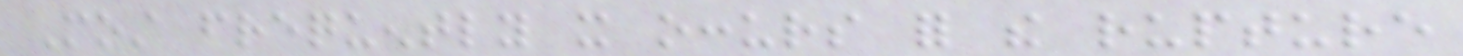Most frequently it occurs for the rupture
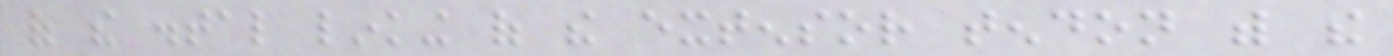of the distal linking of the extensor tendon with the
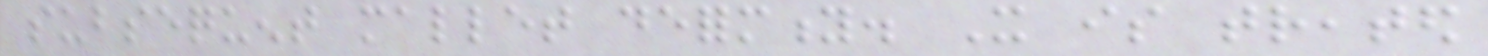subsequent mallet deformity. It is treated
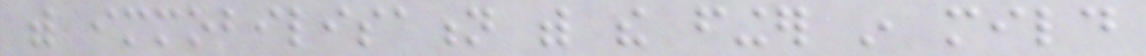with immobilisation with the finger in mild
